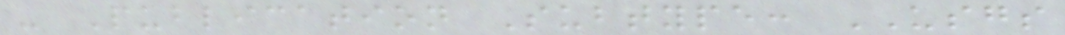- Publication Subtype: USGS
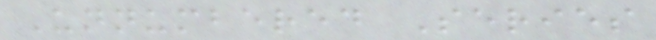Unnumbered Series
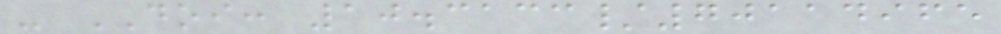- DOI: 10.3133/70114965
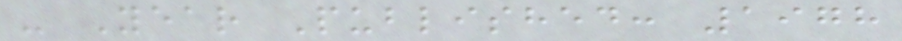- Year Published: 1978
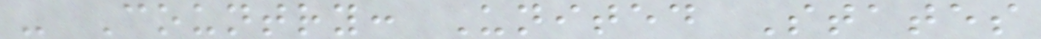- Country: United States
